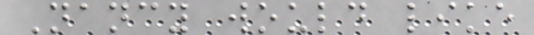Nancy would like
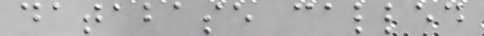database called
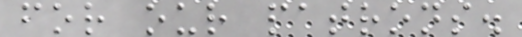for our patrons.
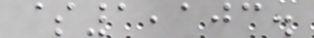$1,103.
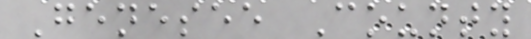Genesee County
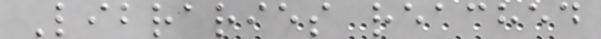Libraries reached
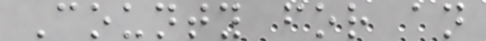County for an
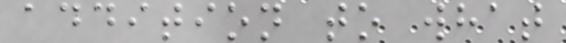addition to what
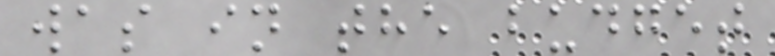was in the budget
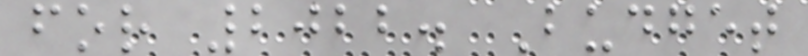for 2022. Budget
